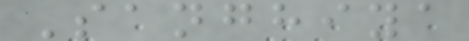Sanghiya
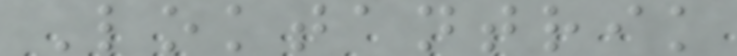Loktantrik
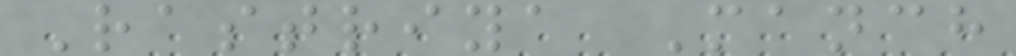Rastriya Manch
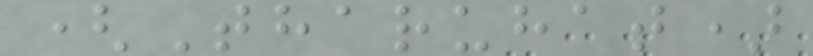(Tharuhat)
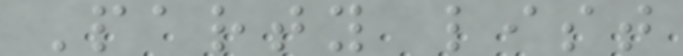Party list
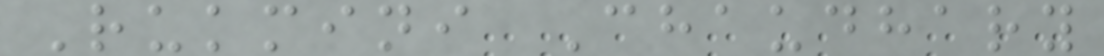Rukmini Chaudhary
